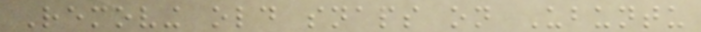Removing old snaps on Ubuntu
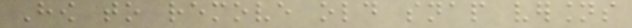How to remove old snap versions
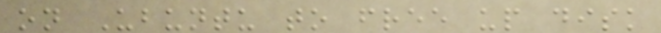on Ubuntu to free up disk
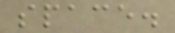space.
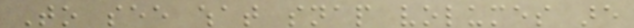To see what snap volumes are
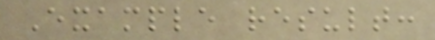Example result:
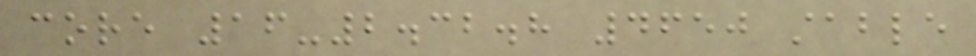core 16-2.32.8 4650 stable
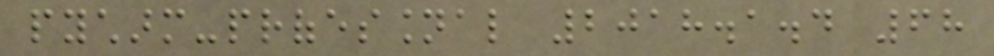pycharm-professional 2018.1.4 68
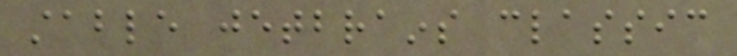stable jetbrains classic
